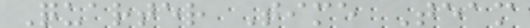Quarter Time Team
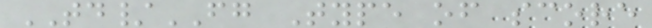TD/FG Type of score
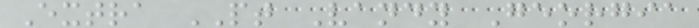Extra PT Vandy Georgia
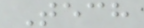Tech
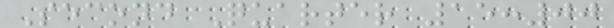Second Quarter 15:00
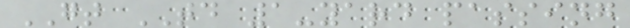GT TD 1-yard passing
